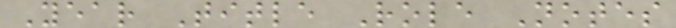Year Title Role Notes
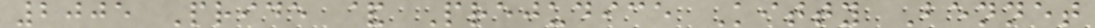2005 Pride & Prejudice Kitty Bennet
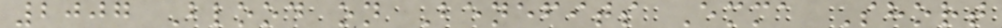2007 Blood on Benefits Emma Short
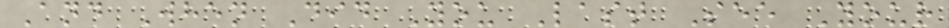And When Did You Last See Your
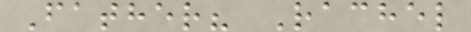Father? Rachel
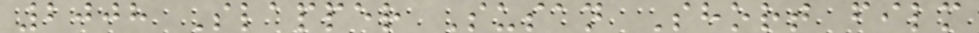2008 Slapper Susan Short film
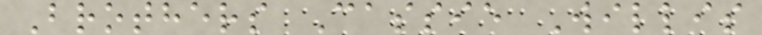Brothers Cassie Willis
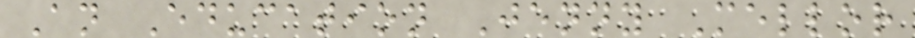An Education Jenny Mellor
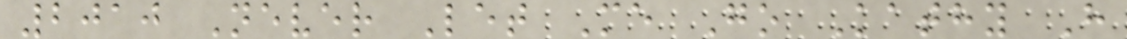2010 Never Let Me Go Kathy H
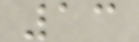13
